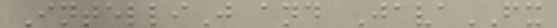IntelliJ and JavaFX
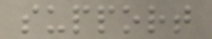support
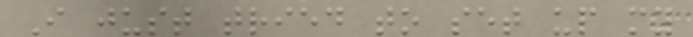I just tried to set up my
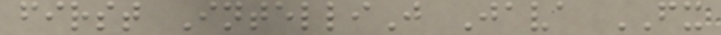first IntelliJ Java FX
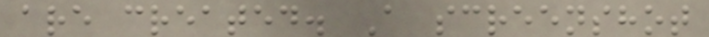are created. A screenshot
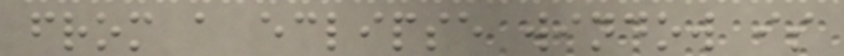from a eclipse window is
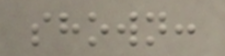shown:
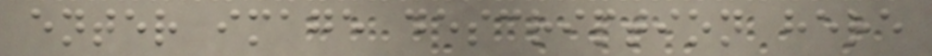enter image description here
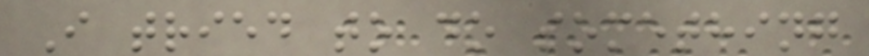I tried to do something
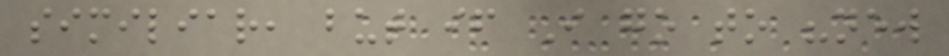similiar, but if I go to "new
